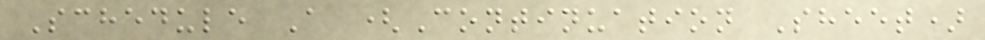Schedule A (Continuation Sheet)
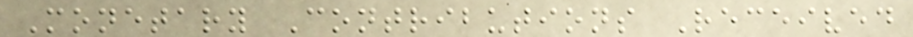Monetary Contributions Received
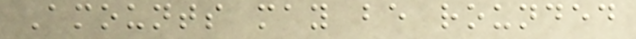Amounts may be rounded
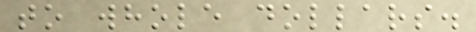to whole dollars.
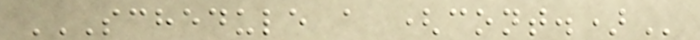SCHEDULE A (CONT.)
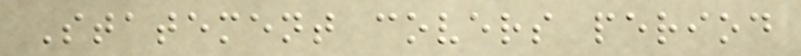Statement covers period
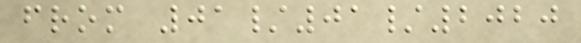from 01/01/2020
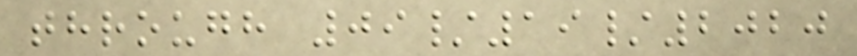through 09/19/2020
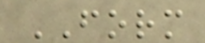FORM
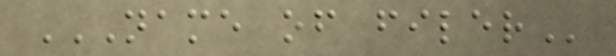NAME OF FILER
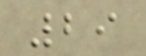29
